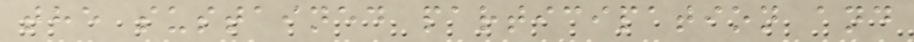the sustained participation and
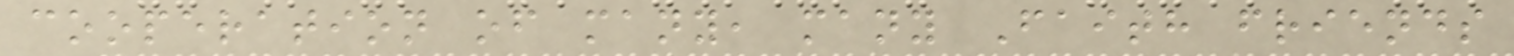cooperation of many, many Faith friends
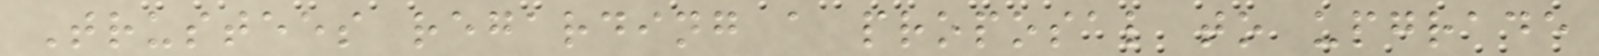Trustees regarding a proposal to upgrade
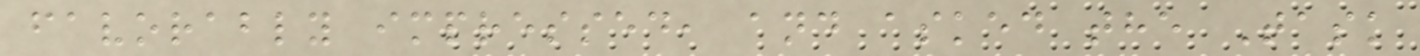favorably impressed, and asked the Task
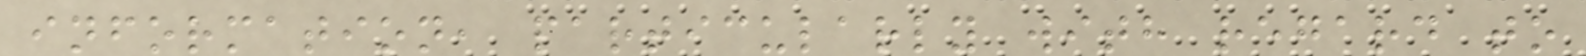information, particularly with regard to
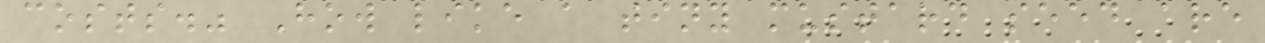costs." How like a tiny mustard seed are
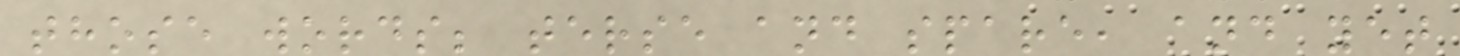those words; terse and spare, and yet
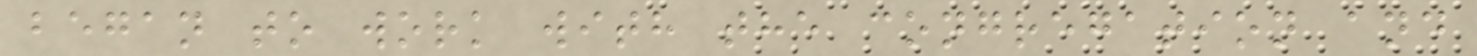began to work with the congregation and
